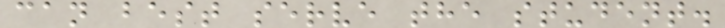can best serve the student.
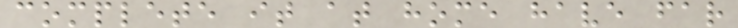complete it at home have far
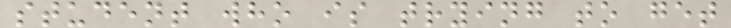student who is trying to get
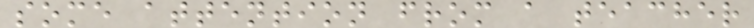some attention from a teacher
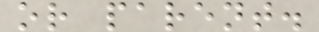or parent.
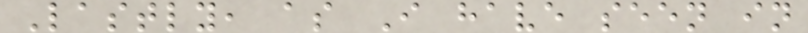Lastly, as I have seen in
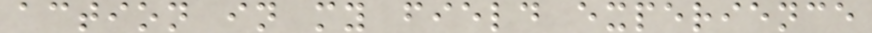action in my field experience
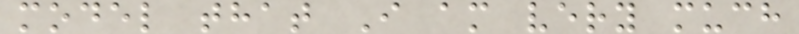model that I am very much
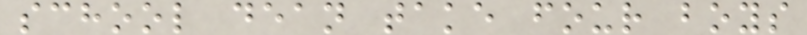school dean take four boys
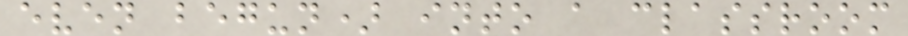even begun) into a classroom
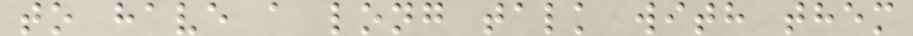to have a long talk with them
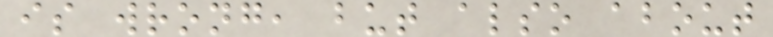is wrong, but also about
